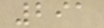291
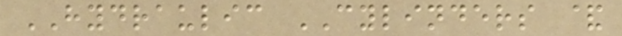HYDRAULIC CYLINDERS &
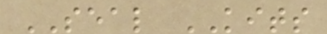SEAL KITS
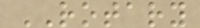ROTARY
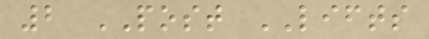2 POST LIFTS
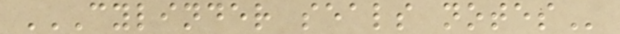CYLINDER SEALS NOTES
